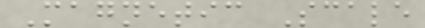Magnetic Scale
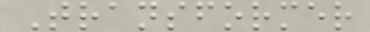Transformer
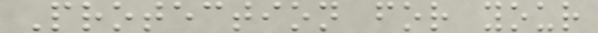Protection for your
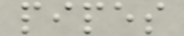pipes
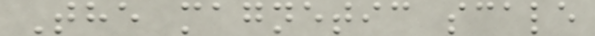The magnetic scale
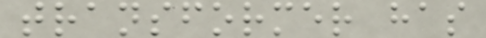transformer has
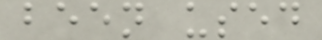been used
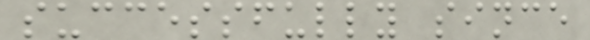successfully since
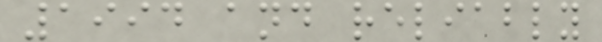1994 and reliably
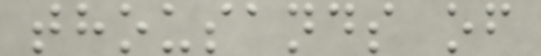thousands of
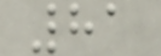81
